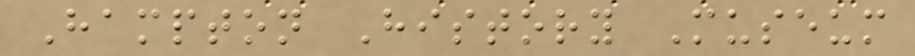Hampton History Museum
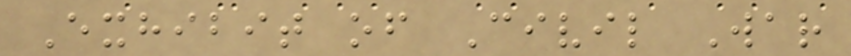Exhibit of Civil War
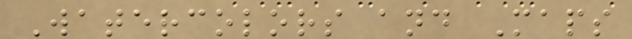Watercolors and Maps
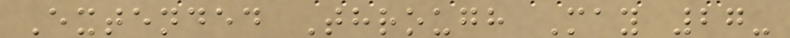Extended Through May 27-
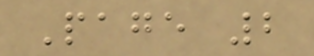Page 2
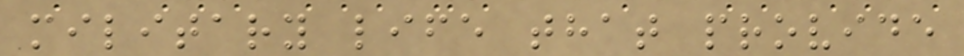military life that provide
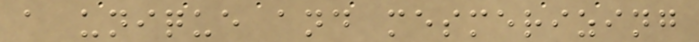a unique and mesmerizing
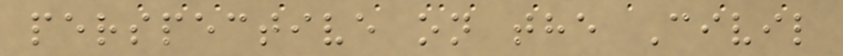perspective on the Civil
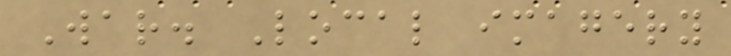War. Local imagery
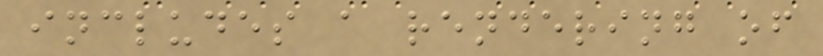includes a rendering of
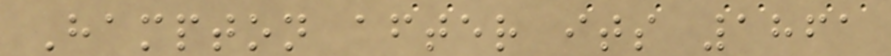Hampton after its 1861
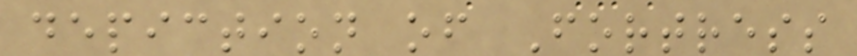depiction of Fortress
